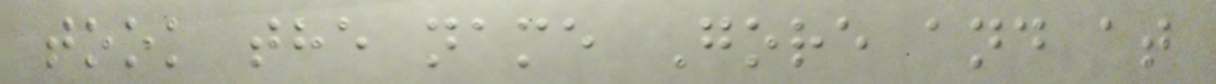took the name Gore and at
